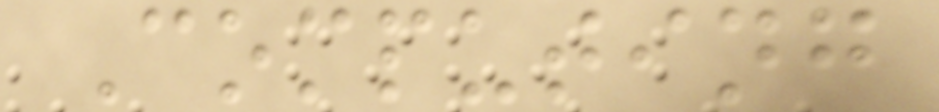Computing
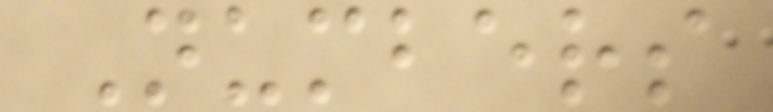Numbers
